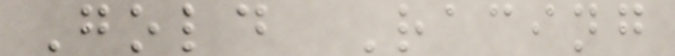Gold Racing
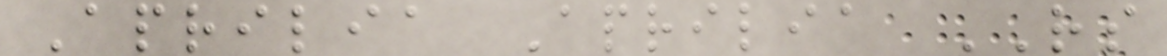Aprilia Aprilia RS
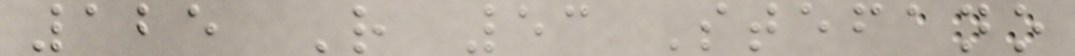125 R 53 Stefano
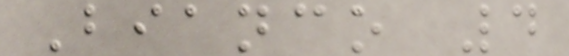Bianco 4
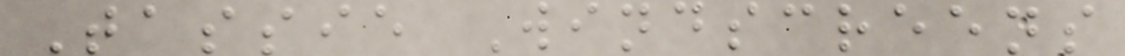Tassie Windscreens
